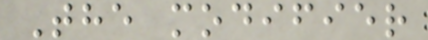The modifier
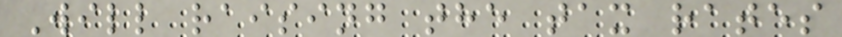Will raising the tax rates
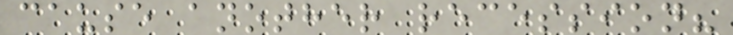cause another recession?
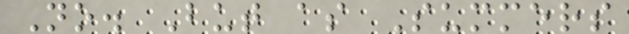No. But as Summers
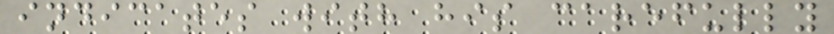indicates with his carefully
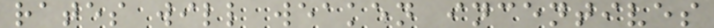rates will weaken incentives
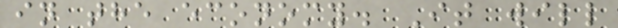in the economy. It will
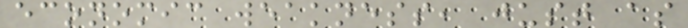economic weakness, just as
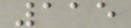115
